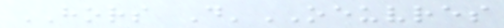HORS D'OEUVRES
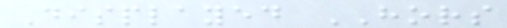Displayed HORS
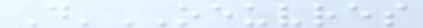D'OEUVRES
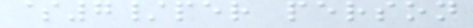$7/per person
